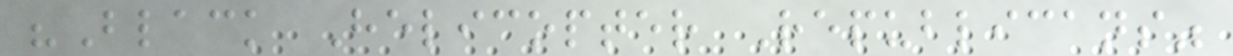"Black Helicopter Republicans"
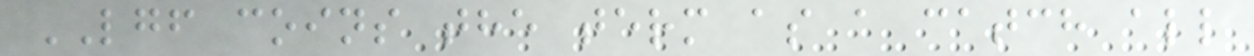LGF coins the term as a catch all
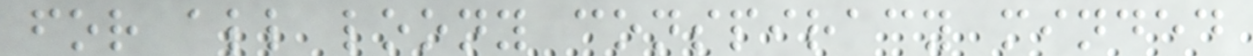for all loony conspiracy minded
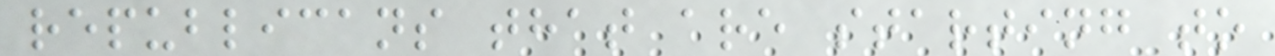republicans that are starting to
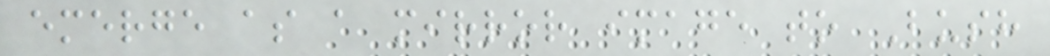emerge as a mirror image to Bush
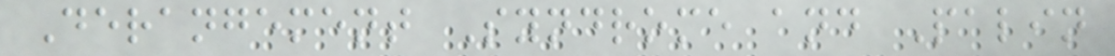Derangement Syndrome and Palin
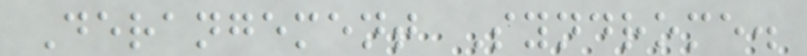Derangement Syndrome.
